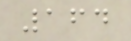164
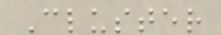Cluster
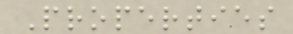Properties
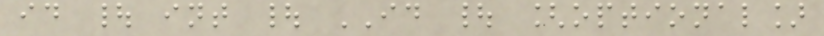id | int | ID | [optional]
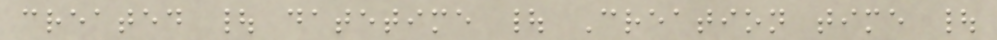created | datetime | Creation time |
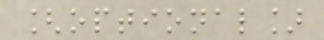[optional]
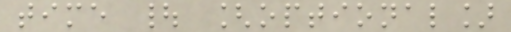time | [optional]
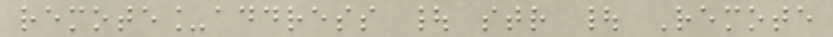remote_address | str | Remote
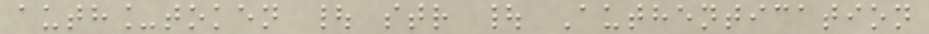auth_token | str | Authentication
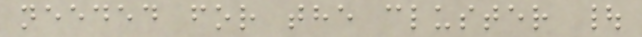needed for the cluster |
